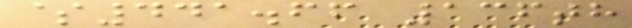$441.66 136th
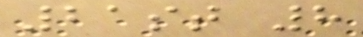21st 8
